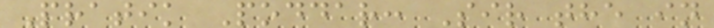Pratik Poddar: Sir the in
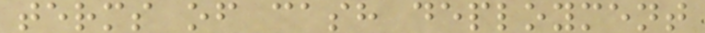terms of cash deployment
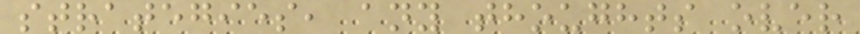strategies, any thoughts over
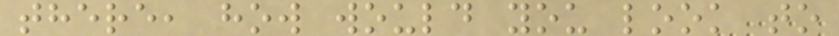there, how would you look to
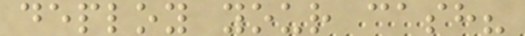deploy your cash?
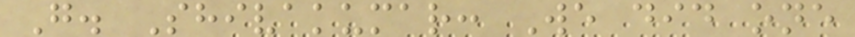G. Shivakumar: We did one
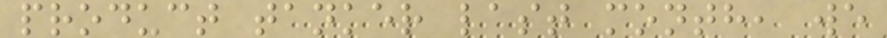product tanker last month, we
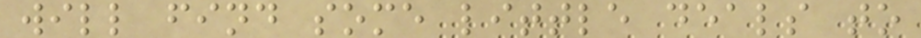will find some little deals to
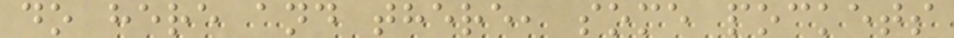do here and there, some pockets
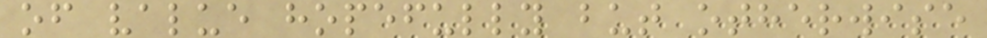of value hopefully but otherwise
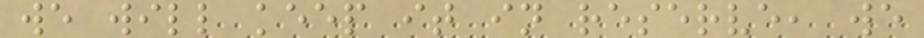we will keep it in reserve, we
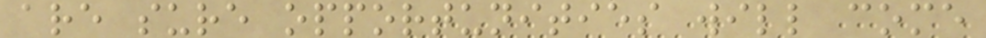are sure opportunities will come
